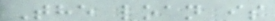The loan is
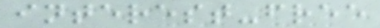interest-free
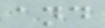and
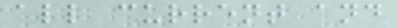all current and
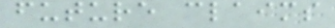future claims
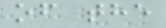of the
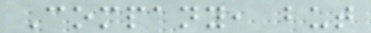Company, but
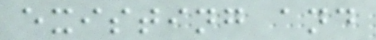existing and
